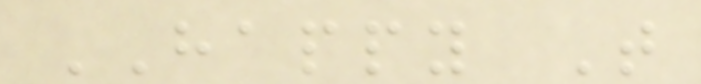HAPPY T
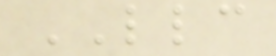LLC
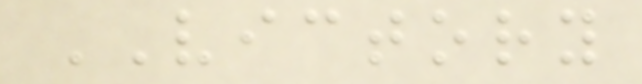VICTORY
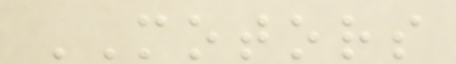MOTORS
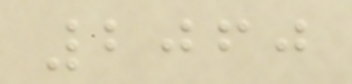2060
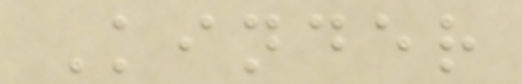Kinder
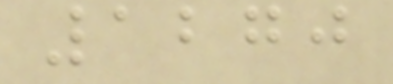1270
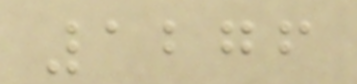1276
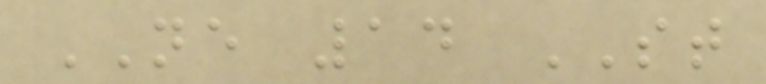NE 14 ST
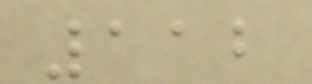112
